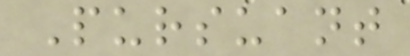Pursuant
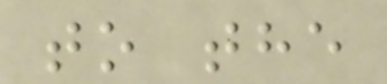to the
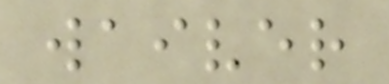waiver
